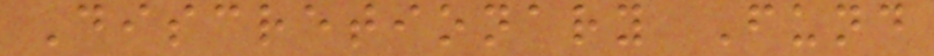Discretionary Fund
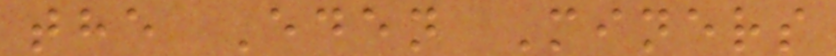the Eden Miners
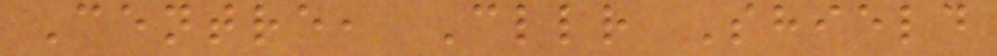Centre, Cllr Shield
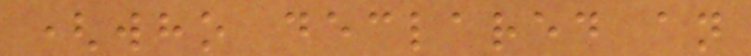(who declared an
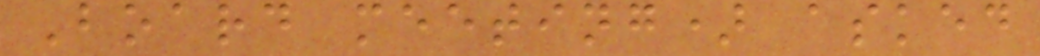Board meeting) asked
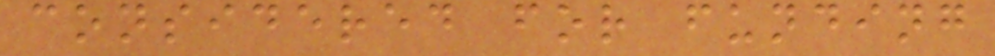considered for funding
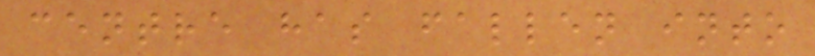centre has fallen into
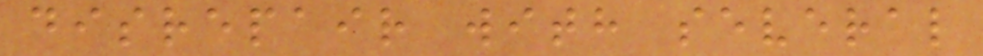disrepair with several
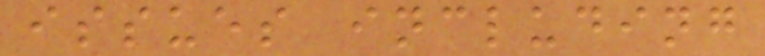issues including
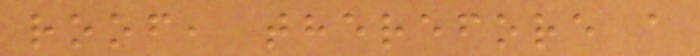roof, therefore a
